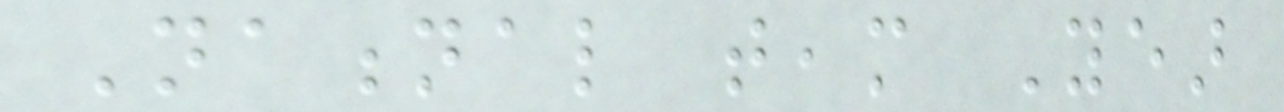National team Year
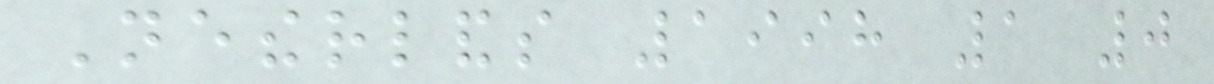Netherlands 1998 1 0
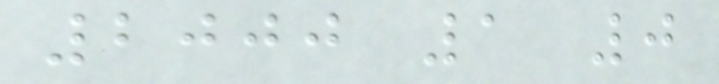2000 1 0
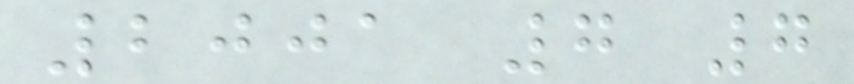2001 7 7
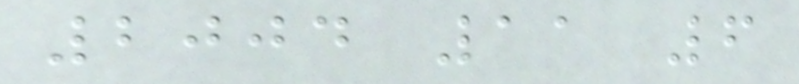2004 11 6
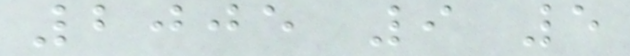2005 9 5
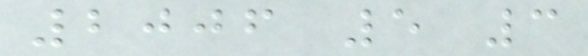2006 5 3
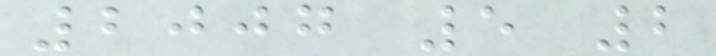2007 5 2
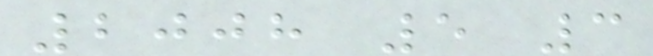2008 5 3
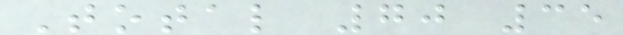Total 70 35
